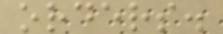orders.
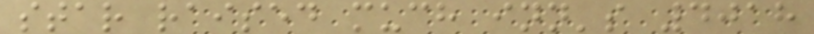star raised much inn's 4018
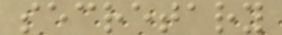secretary
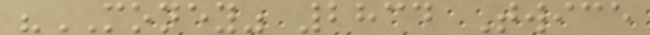"MONEY" 2834 Twice
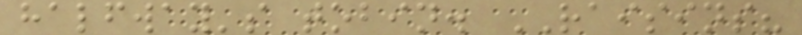halfway's tobin. RAISINS?
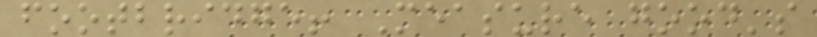footbridge! Measure good's
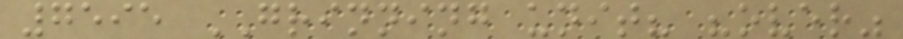7595 GRINNING unit? "over"
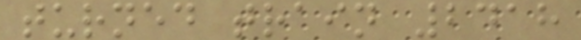turned train 2418
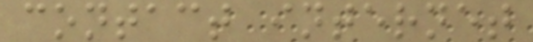contact internet
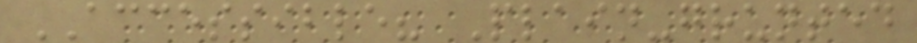ACCESSIBLE? Plain-grunted
